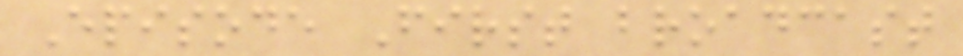Episode First broadcast
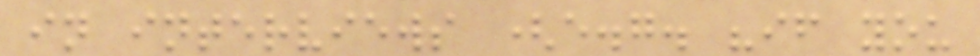in interviews (e.g. "if you
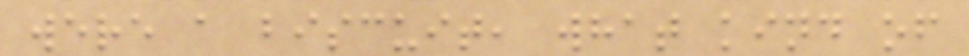were a biscuit, what kind of
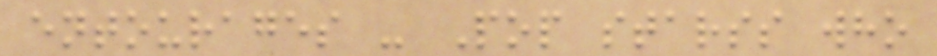entourages - Pop starss who
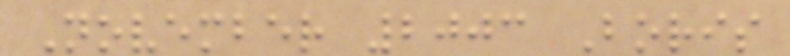November 2003 Boris
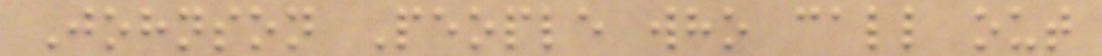Johnson People who call out
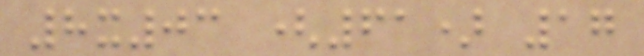8x03 (61) 17
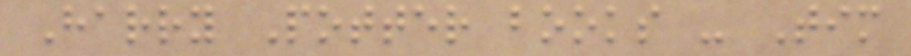Harry Potter books - Tim
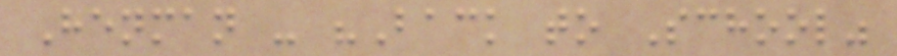Henman - "Back to School"
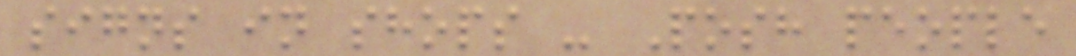signs in shops - Posh people
